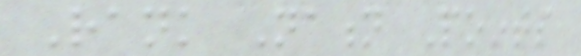Rank Nation Points
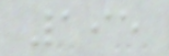195
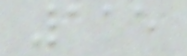115
